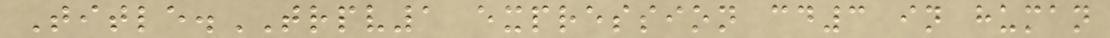Title.TRPV1 expression cd3 in human
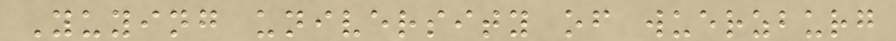Yuying university of wuerzburg
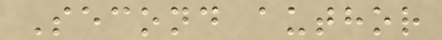Second author
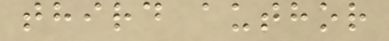third author
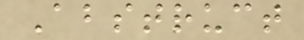Abstruct
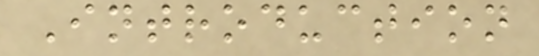Introduction
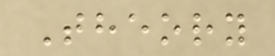Theory
